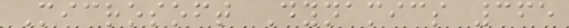Microsoft Dynamics 365
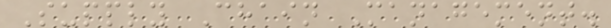Supply Chain Management.
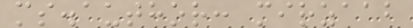ms.author: mirzaab
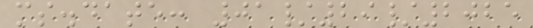ms.date: 01/29/2025
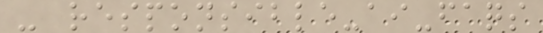- responsible-ai-faqs
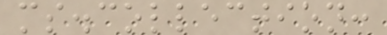ms.collection:
